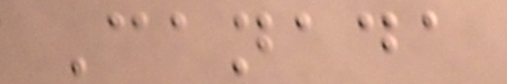Canada
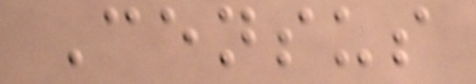Census
